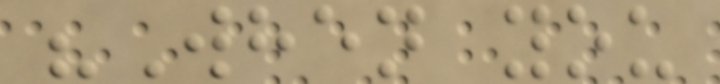"When you
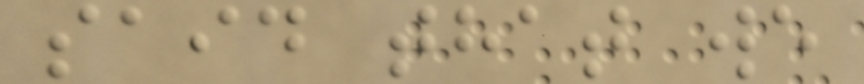said that we
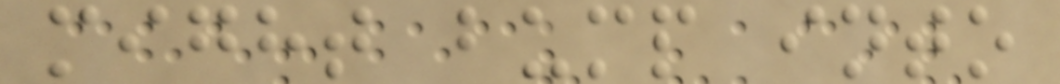might bump into
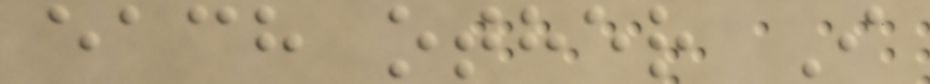each other I
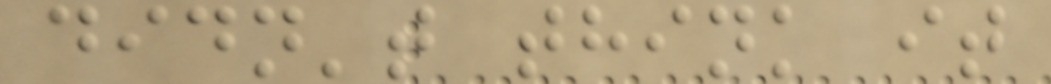didn't think it
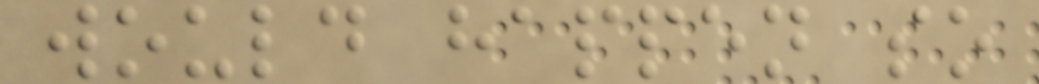would happen so
